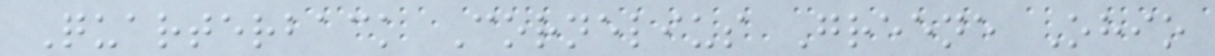Quarterback Cornelius Greene Ohio
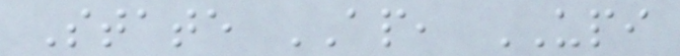State AP, UPI
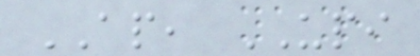AP, UPI
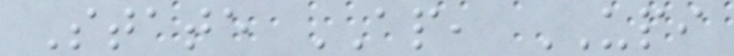State AP, UPI
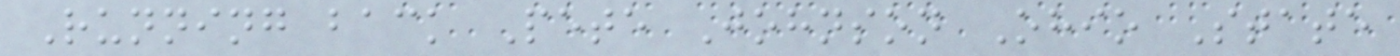Running back Pete Johnson Ohio State
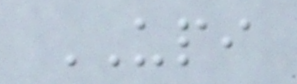UPI
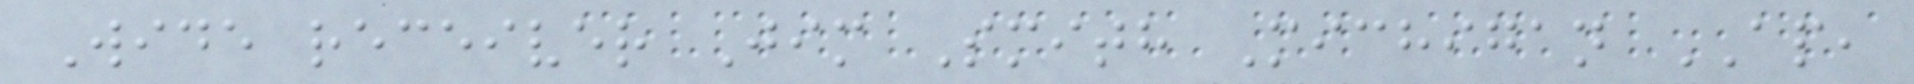Wide receiver Jim Smith Michigan AP,
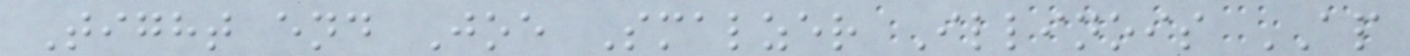Tight end Joe Smalzer Illinois AP
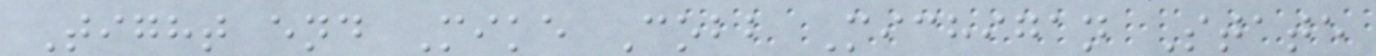Tight end Mike Cobb Michigan State
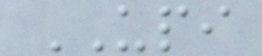UPI
